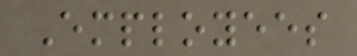Employees
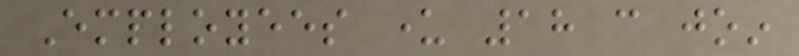Employees under 18 can join
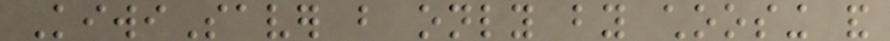KiwiSaver but only by choosing and
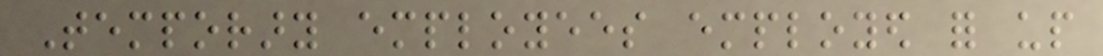Temporary employees employed for up
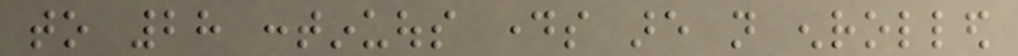to 28 continuous days are not enrolled
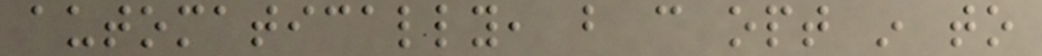automatically, but can opt in to
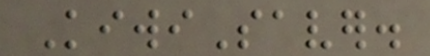KiwiSaver.
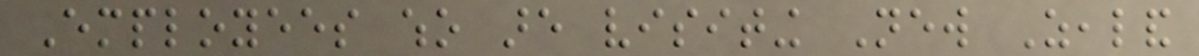Employees who are visiting New Zealand
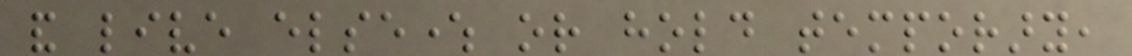and live elsewhere or hold temporary,
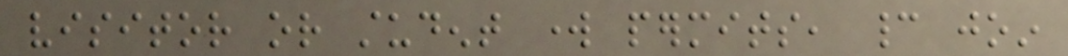visitor or student work permits, cannot join
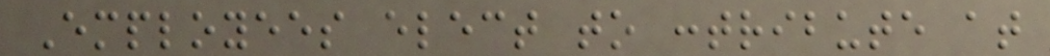Employees elect to contribute at
